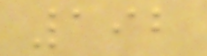192
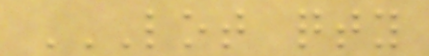LOT QTY
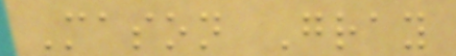Mason Gray
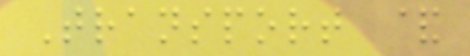Transport &
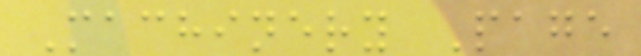Machinery Page
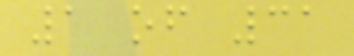1 of 31
